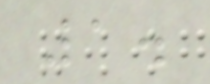1.
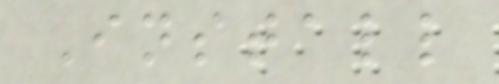Install
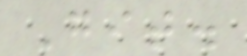Git.
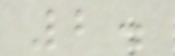2.
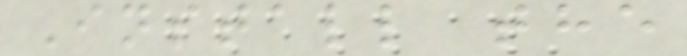Install the
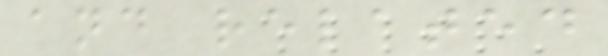and related
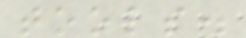tools.
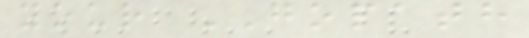your GOPATH
